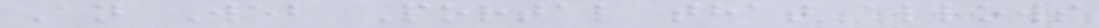An Web Portal that allows
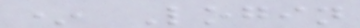* Login
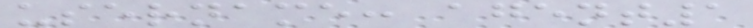username: agent1
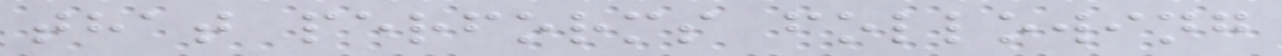that performs following
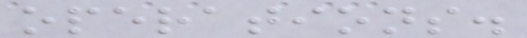operations.
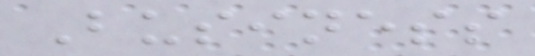Business
